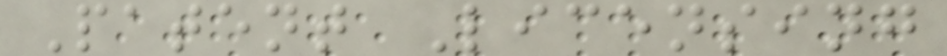Patent Licensing
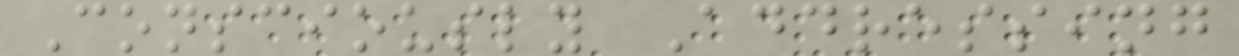Consciously Addressing
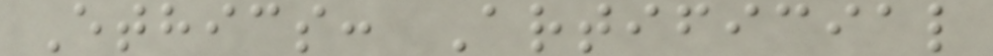Ethics: Artificial
